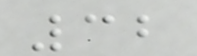32
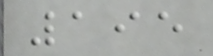195
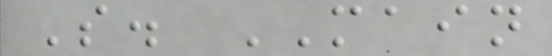S. MAIN
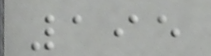195
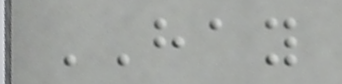HAY
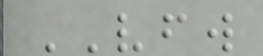VFW
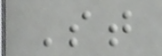St
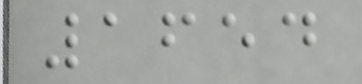1654
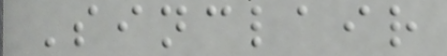Sinclair
